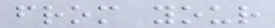from your
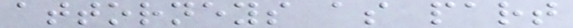attorneys as part
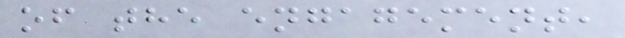of the engagement,
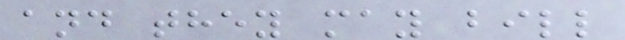and they may bill
